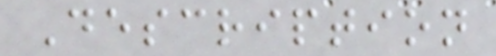Description
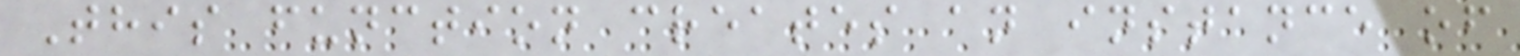This function creates an instance of
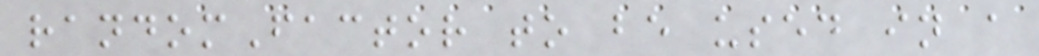randomFactor to be used in a
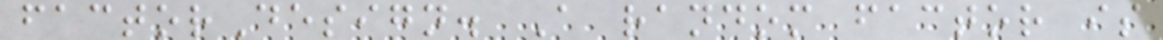factorDesign. A random factor is
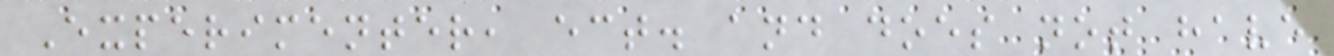Experimenter, ect. and does not have
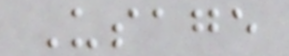Usage
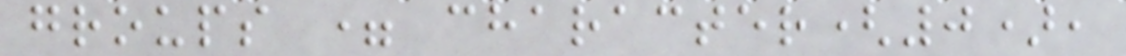groups = character(0),
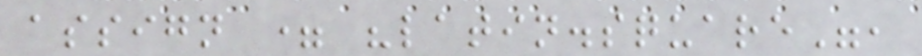assign = "latin.square",
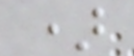)
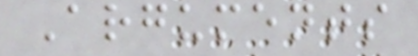Arguments
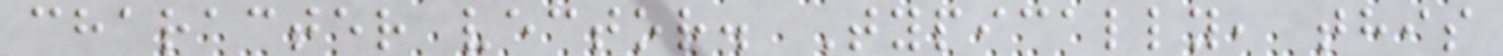character vector. Typically, this
